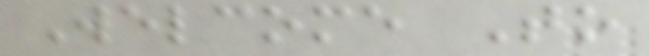Welcome To
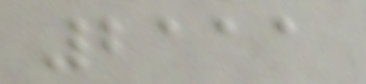2111
